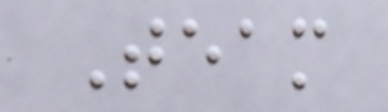Team
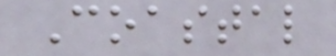Coastal
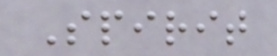Spirit
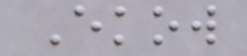Ekow
